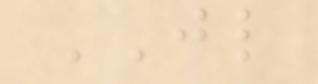JL
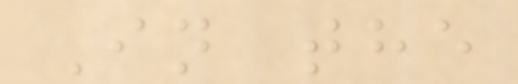In the
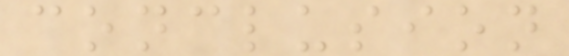conclusion
